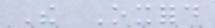The Oxford
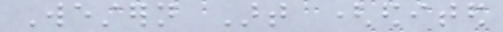Western Art (edited
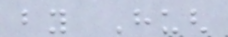by Hugh
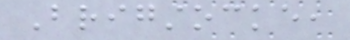Brigstocke,
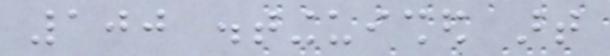100 distinguished art
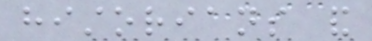historians and
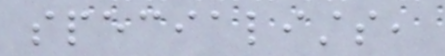specialists,
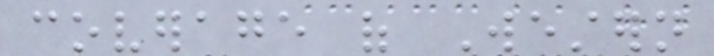coverage of Western
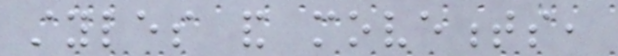styles and movements,
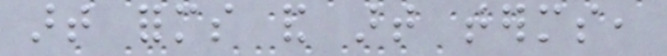art forms and art terms,
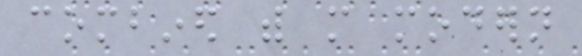combined with more modern
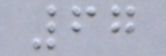67
